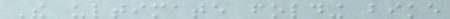The ultimate folding bike
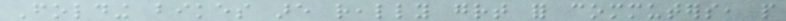Folding bikes are really great for commuters, people
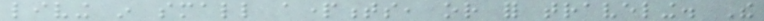living in small apartments, or for traveling. The
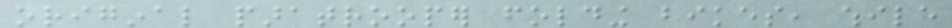original paratrooper folding bikes, while
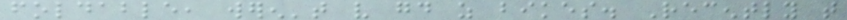foldable, weren't very good as bikes. Recently that
